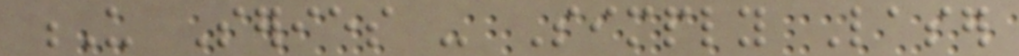U Series - Simply Laser
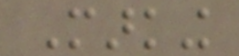Marking
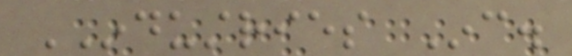INDUSTRIES Inc.
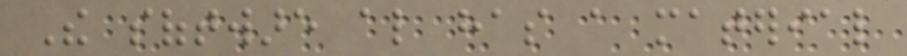The software also has a material
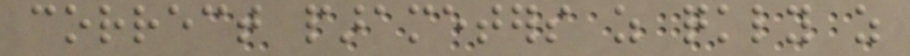correct parameters as quickly as
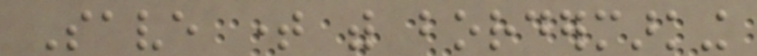Save time with bordermarking
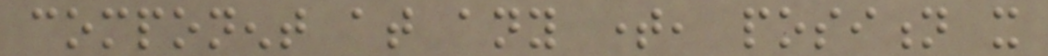component at any time, position it
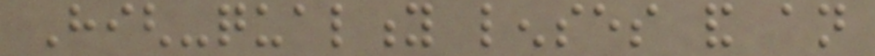High-quality lenses and an
